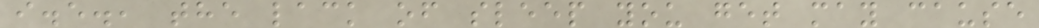i.e., the lack of sleep you get may cause
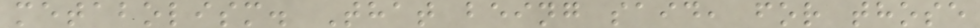metabolism. That being said, for those
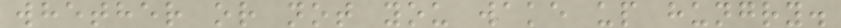whether or not you wake up hungry.
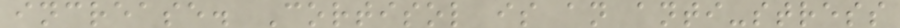increase. Cortisol is an anti-stress
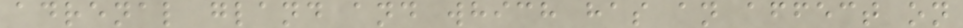adrenal gland and which has an affect on
